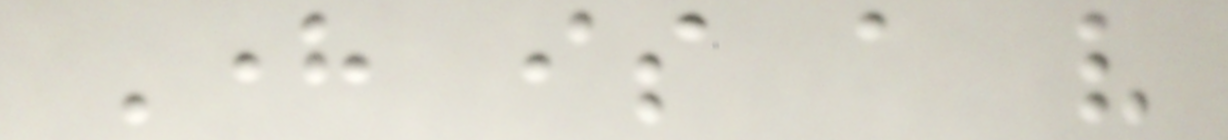Here is a very
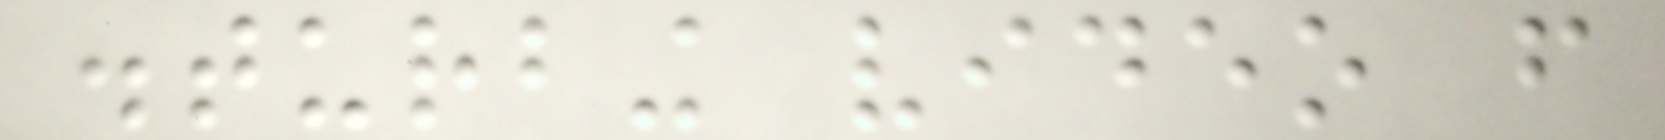disturbing video from
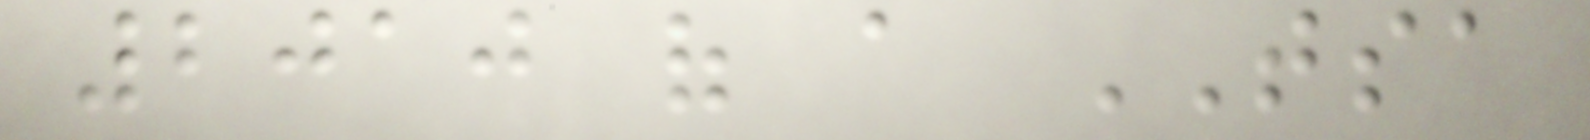2010 of a TSA
